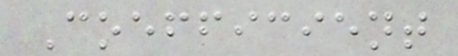Coefficient
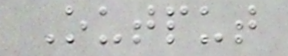Output
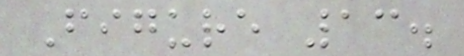Figure 13.
